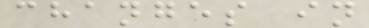changes in
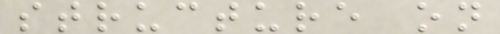structure on
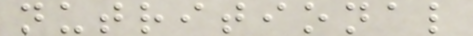nutritional
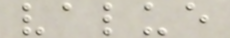value
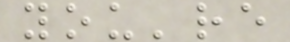you're
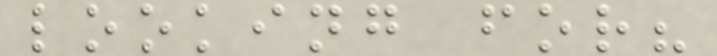looking for?
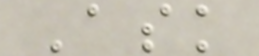Ask
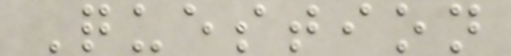Question
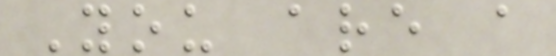You are a
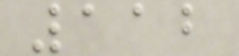112
